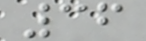36
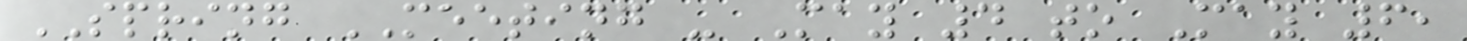SPRING MEETING - May 4 to May 6,
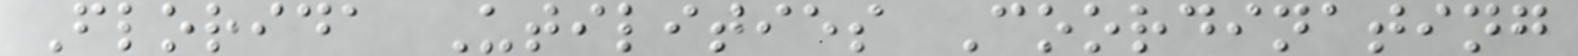Florida Utilities Coordinating
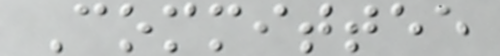Committee
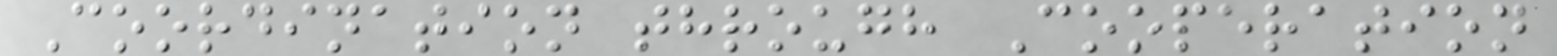Coordination through Cooperation
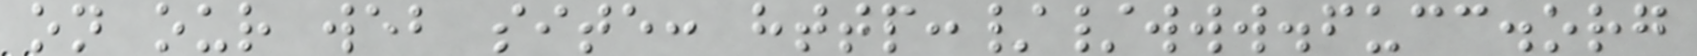on our web site: http://www.fucc.org
